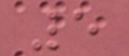5
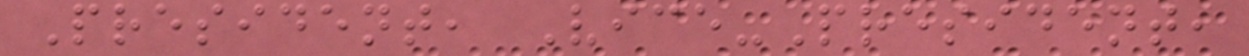President, Vice-President,
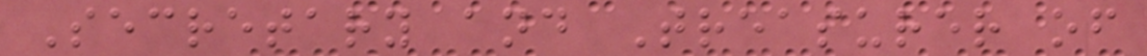Secretary and Treasurer of
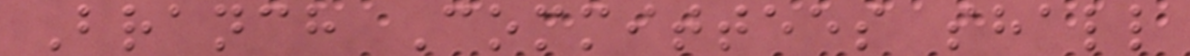Branch Committees shall
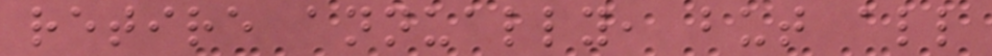retire annually, but all
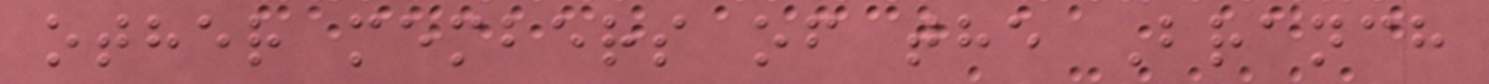other members of the Branch
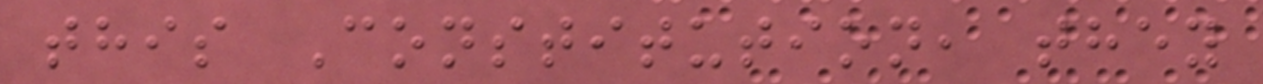this Constitution, they
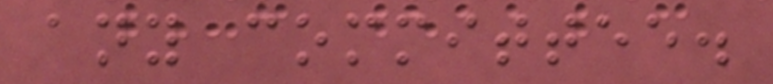any committee.
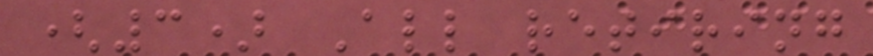(3) All retiring
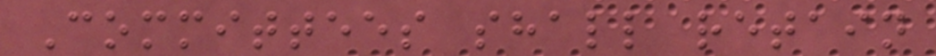Committees shall retain
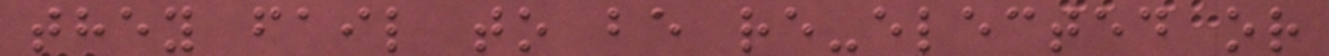they fail to be re-elected or
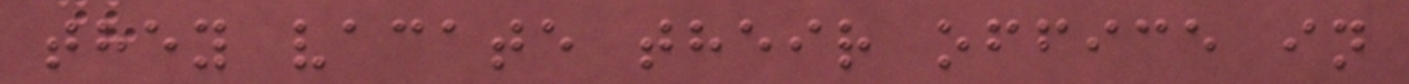they vacate their office in
